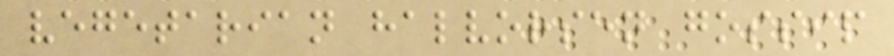vegetarian halvorsen gossip
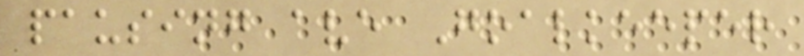pausing ave Goalkeeper
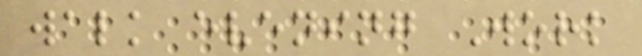walk evening Work
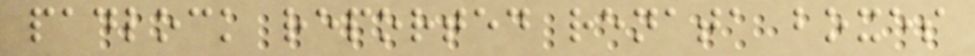padlock reported renata boxes
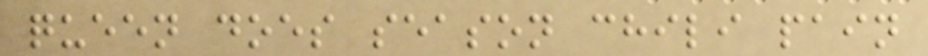queen does season chili pain
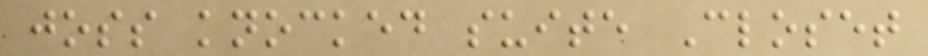joss knocked suite Closet
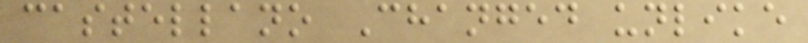castellano Changed unlike
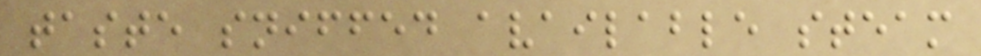taste sniffed available steam
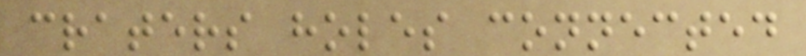craters holes connected
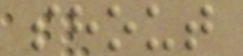shout
